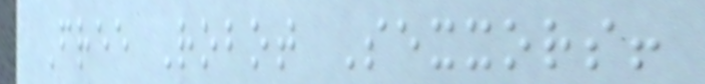Free Robot Sexxors!
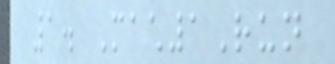1. Mach1Run
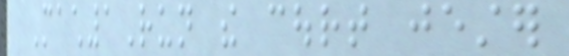Mach1Run the court jester
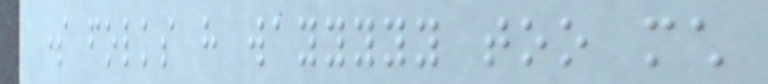some folks have wayyyyy too much
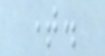time.
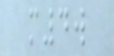m4w
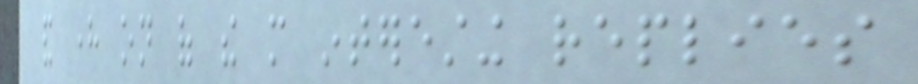and here on of the more interesting replies
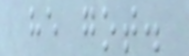he got.
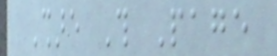Share This Page
